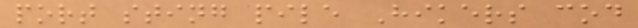port sting pile Hikers cod
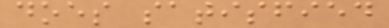does satisfied
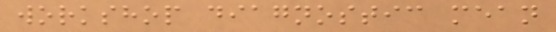workshop diagnostic mean
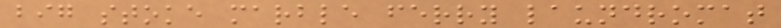big stoke marble ferry laundromat
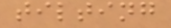tilting
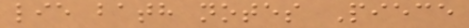lie bath notes Piece
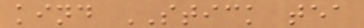kind STICK tea
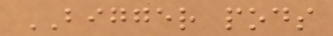BIGGER pods
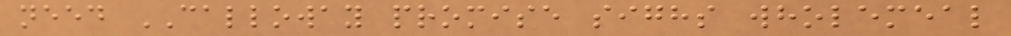need CALLOWAY promise sighs wholemeal
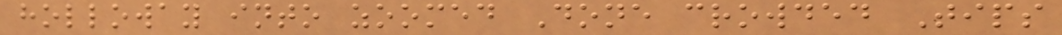holloway into zoomed Done crowded Tips
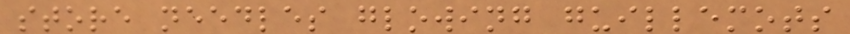store needles glowing guillemots
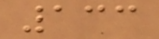133
